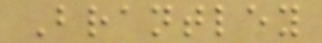Brantley
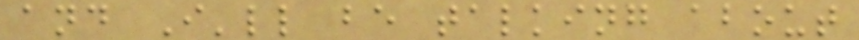and I'll be talking about
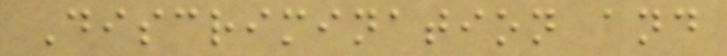Discrimination and
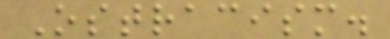Ostracism.
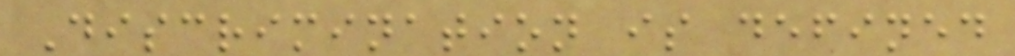Discrimination is defined
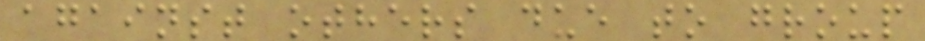against others due to group
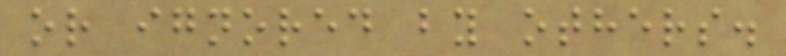or ignored by others.
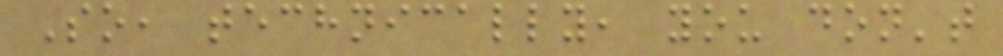So, technically, you don't
